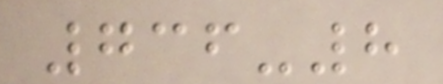736-8
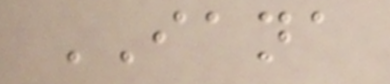IANA
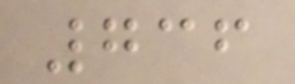736
